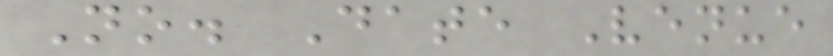No. Date Venue
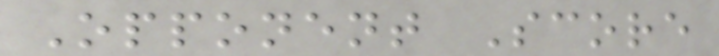Opponent Score
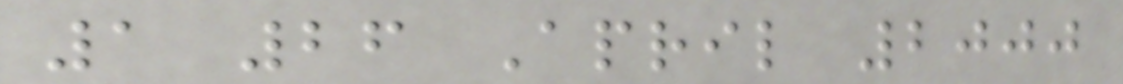1 26 April 2000
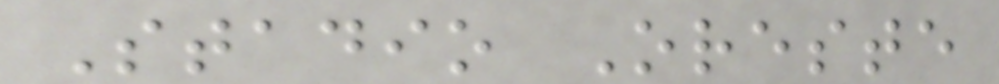Stadio Oreste
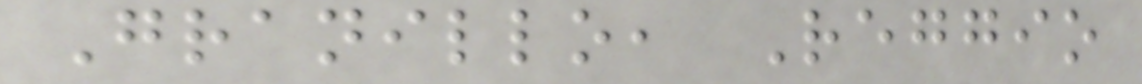Granillo, Reggio
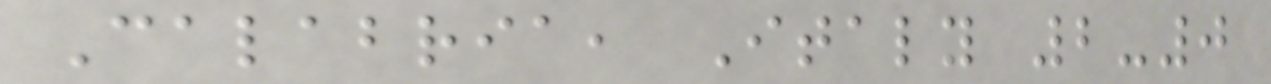Calabria, Italy 2-0
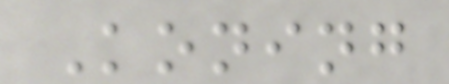Koning
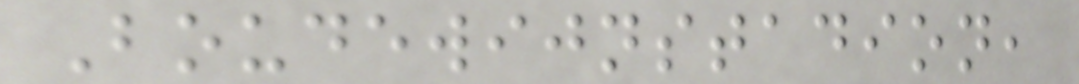Boudewijnstadion,
